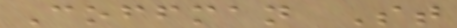Coffman St
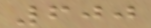600
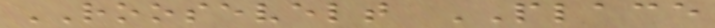ROOSEVELT PLACE
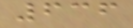636
